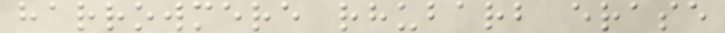harrowmere rhubarb erase
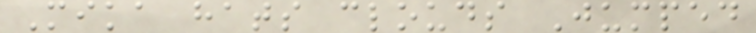Mika hats clouds Jumped
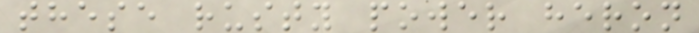these rusty power heron
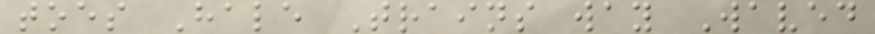toes Hale Trains way Waved
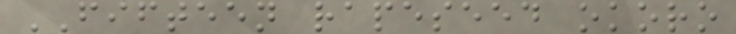FIFTEEN rapeseed okoro
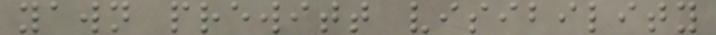yawn prewitt visibility
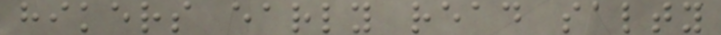hikers early read salty
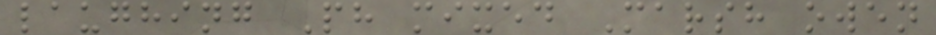laughing Ph mixed Marsh owen
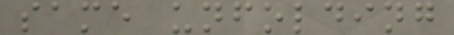same unfolding
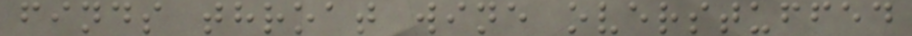finds throat wine overstuffed
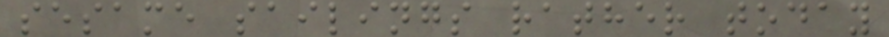sesame sailings rather today
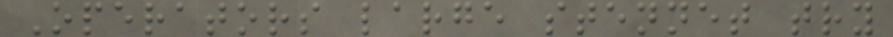Operators large stennet try
